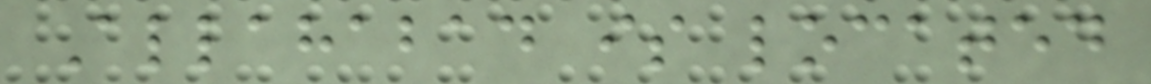Allahabad is located
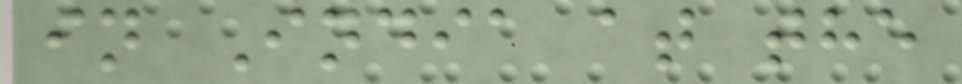in India at the
